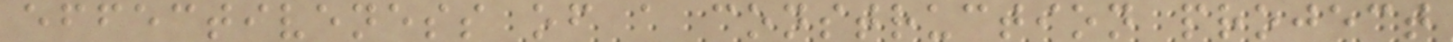effectiveness of a construction project
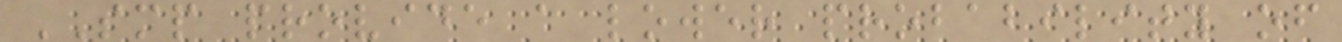SMP provide a lower probability of
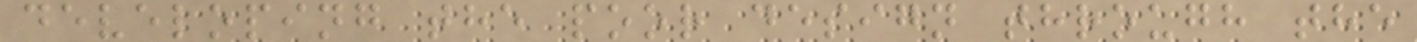developing the poor design through the
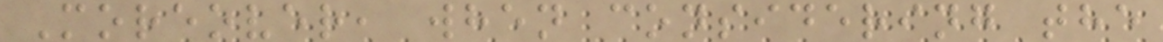Moreover, when considering the
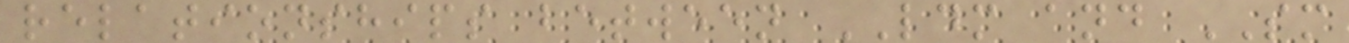relationships between LDM and SM
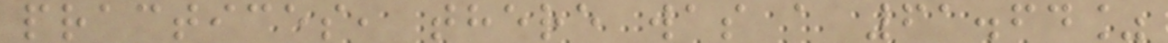practices, there was a 61.64%
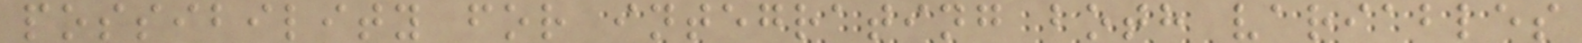possibility for integrating both variables
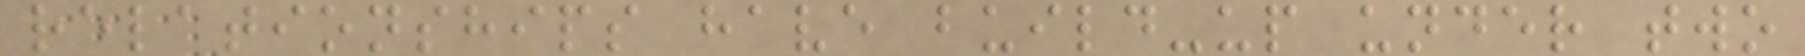relationships have build-up under two
